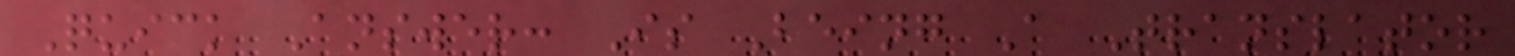Quick Answer: Is Being A Translator
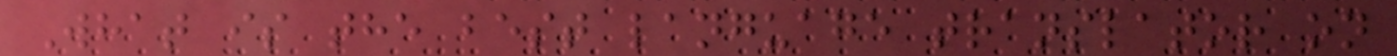What is the best language translator on
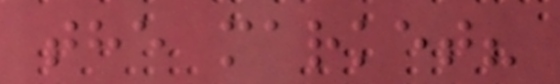the market?
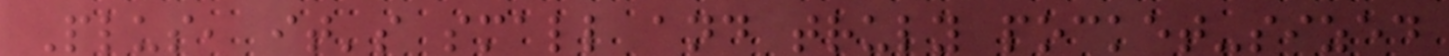Plus, it's small and truly pocket-sized
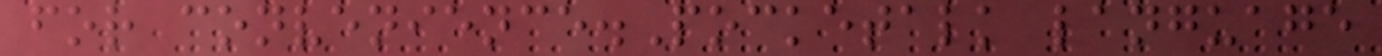for convenience.Pocketalk language
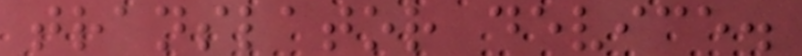translator device.
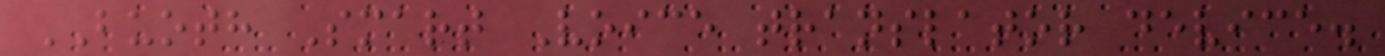BUOTH Smart Voice translator device.
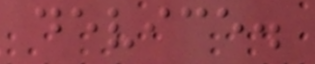device.
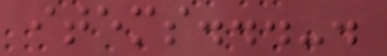items...-.
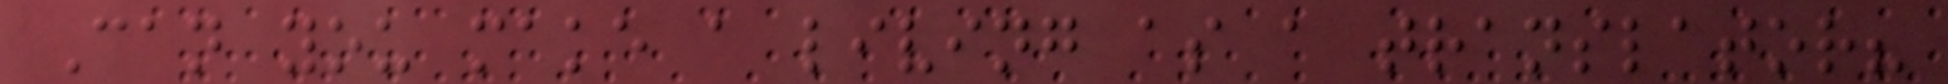Can you make a living as a translator?
